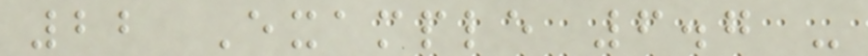22 Example 6.7 -
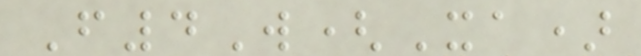F4W(Xa)
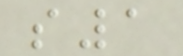s1
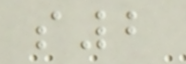s2
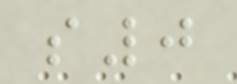s0
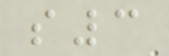s3
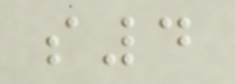s4
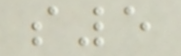s5
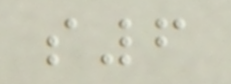s6
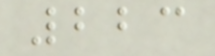223
